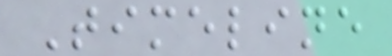Timeline
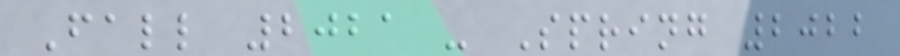Fall 2021 - Spring 2022
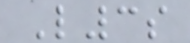L3s
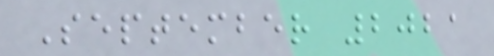September 2021
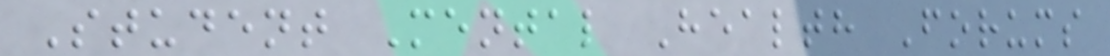Student Mental Health Forums
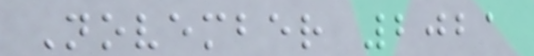November 2021
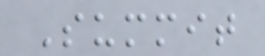Summit
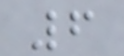6
